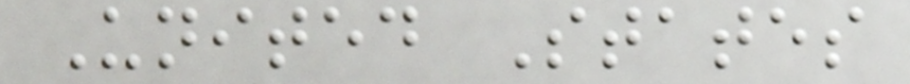United States
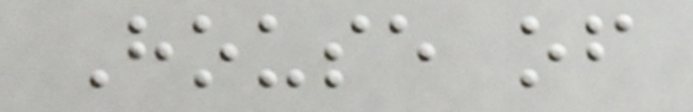House of
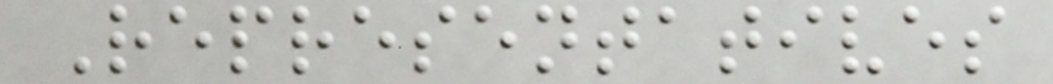Representatives
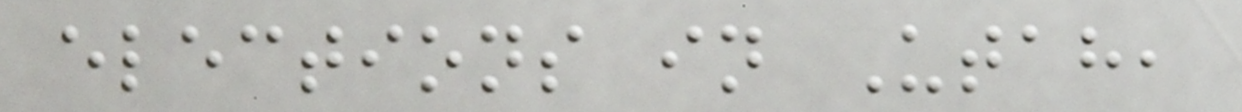elections in Utah,
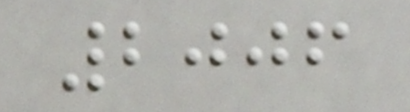2006
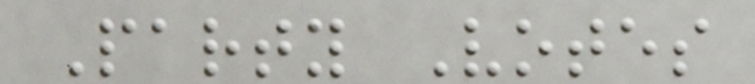Party Votes
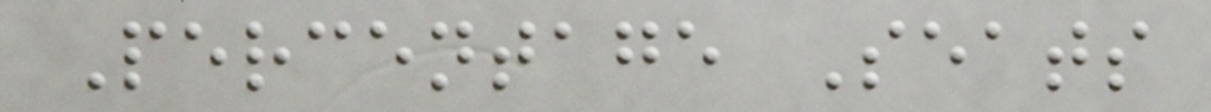Percentage Seats
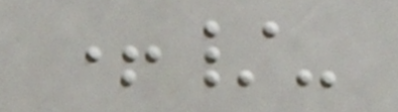+/-
